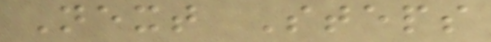Next Steps
